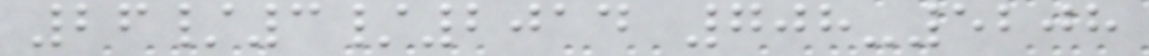26/3/2014 708-5208
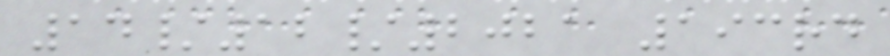14/12/2021 193rd
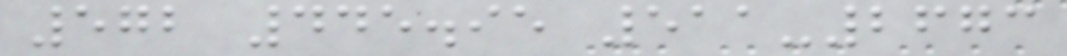572 445.95 511-2673
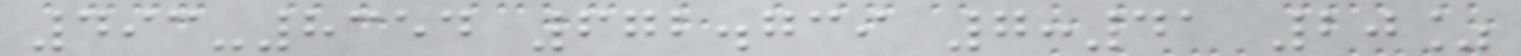493-8354 672.739 7:41 20%
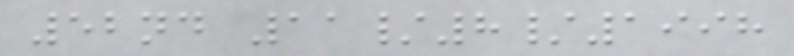52nd 11/8/1998
